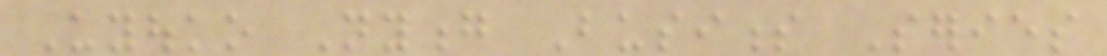Uyouko Nyong Business Series
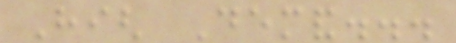High Demand...
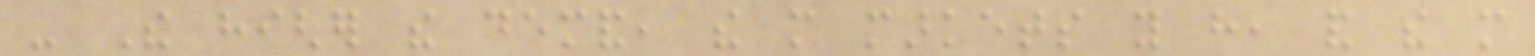- The higher the demand, the more markets you have, and the more
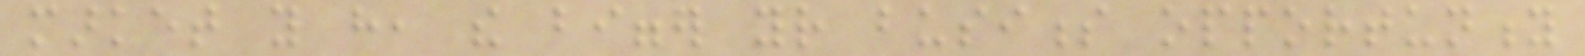market you have, the bigger your business opportunity
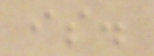is.
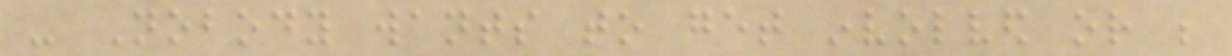- Nobody wants to get involved or be
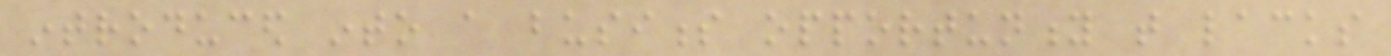introduced into a business opportunity that lacks
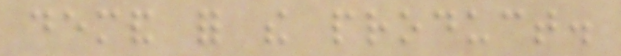demand for the product.
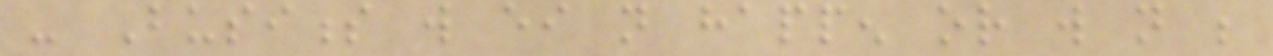- Business will either not happen or will not be
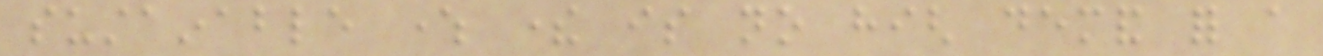sustainable where there is no high demand for a
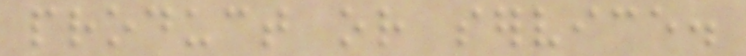product or service.
